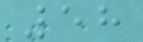58
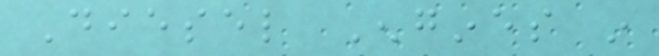Diesel Engines in
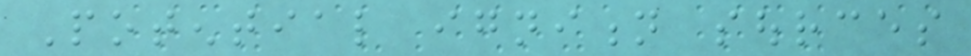Potential ignition sources
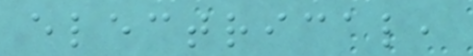electrical,
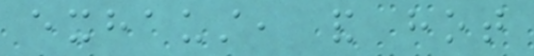exhaust, and hot
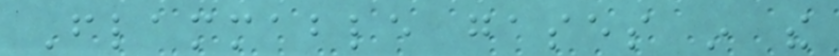Flammable gases in the
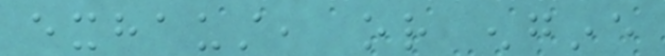exhaust, or engine
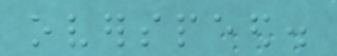overspeed.
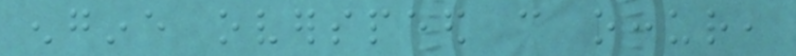engine overspeed can occur,
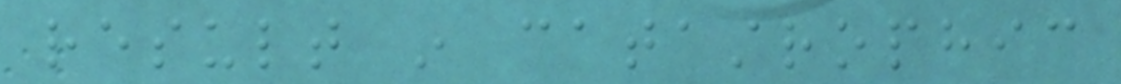result in catastrophic
